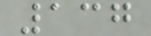137
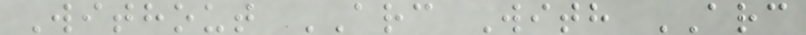Without ARC With ARC
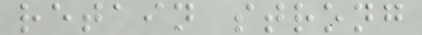retain strong
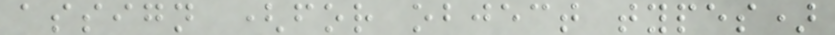assign (for object types)
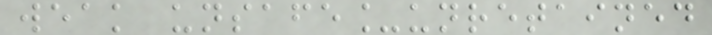weak unsafe_unretained
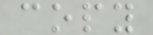copy
